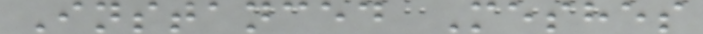Instanced Meshes
